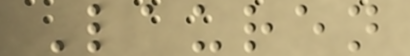Lauren
